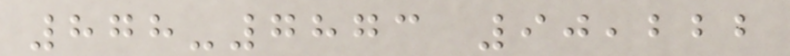878-7873 90,222
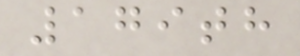179th
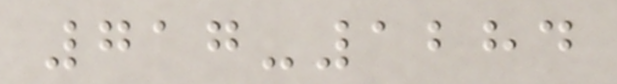717-1284
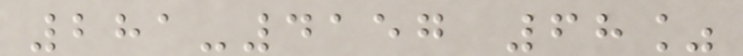281-4157 68%
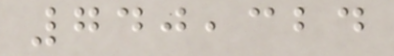740,324
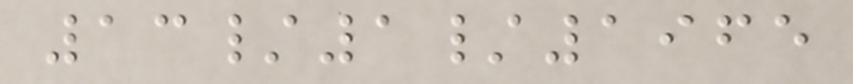13/1/1965
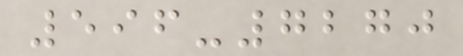596-7270
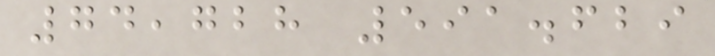74,728 591.629
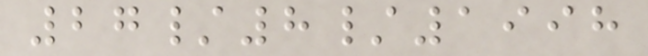27/8/1998
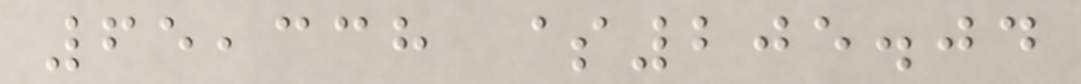65,338 $205.04
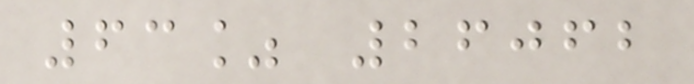63% 26062
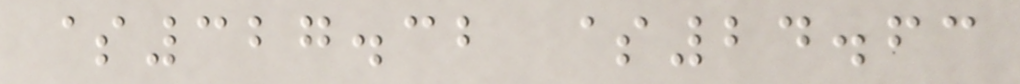$327.32 $24.63
